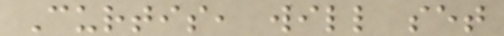Curtis, will set
